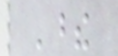These
